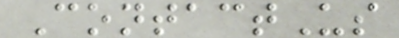ContactUs
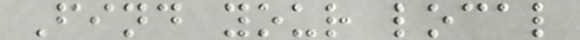Find your local
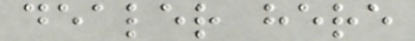dealer here
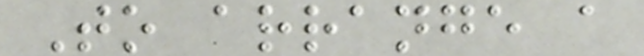To arrange a
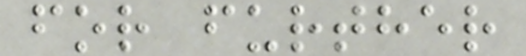for further
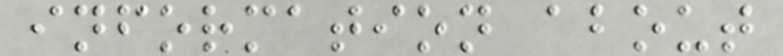information about
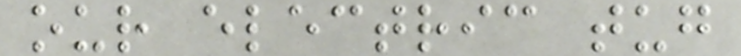our electric tug
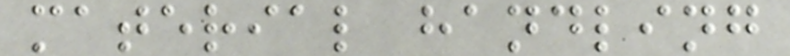material handling
